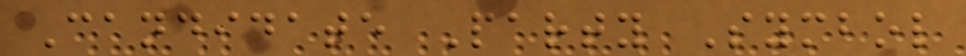Candidate Party Symbol
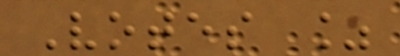Votes %
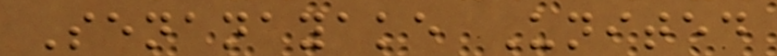Senanayake United
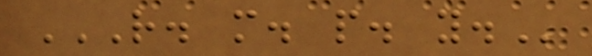R. M. P. Y.
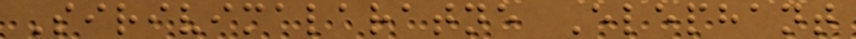Sirivimalaratne Elephant
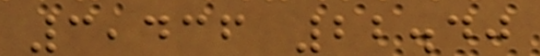3,436 22.40
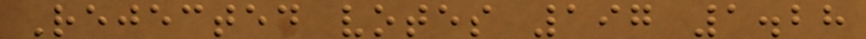Rejected votes 197 1.28
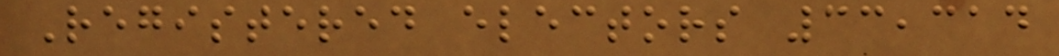Registered electors 33,314
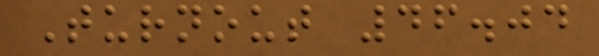Turnout 46.04
